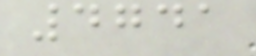4741
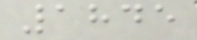1845
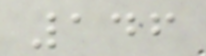146
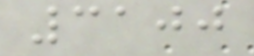3100
